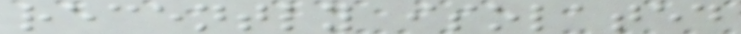recently isolated
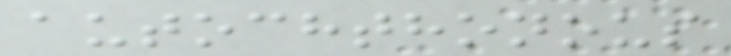autochthonous
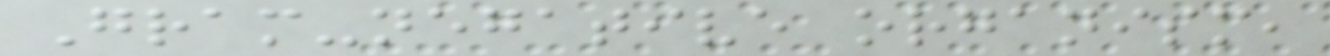Gram-negative organism,
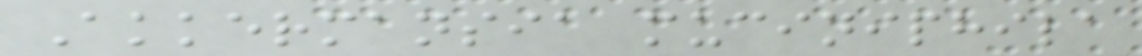Akkermansia muciniphila
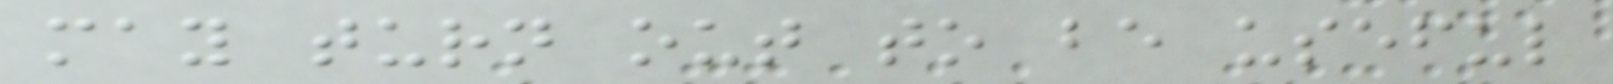may turn out to be useful
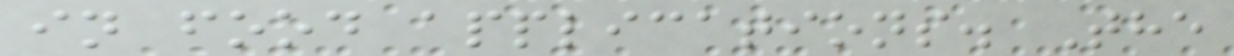in food applications. The
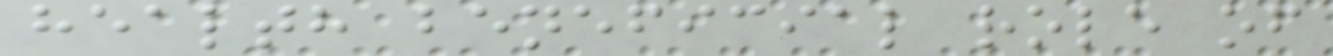health beneficial role of
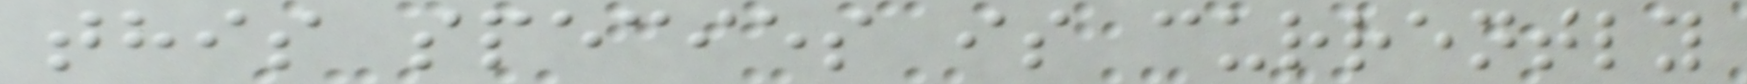this species is currently
